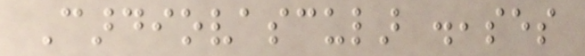Cardiovascular diseases
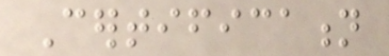Certification
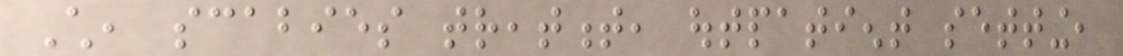Child, scabies treatment, outpatient setting,
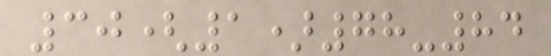30(1)78-84
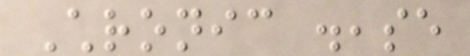Chronic disease
